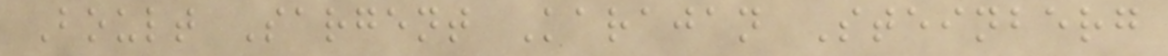Boult Sargent Karajan Steinberg
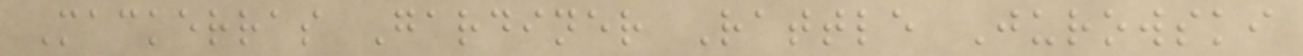Mackerras Gardiner Rattle Jurowski
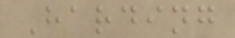Harding
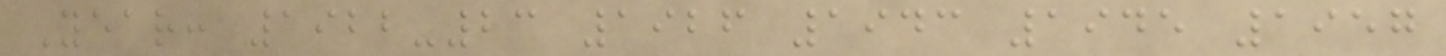Year: 1922-23 1926 1943 1945 1957
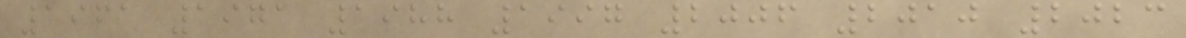1961 1971 1988 1997 2006 2010 2023
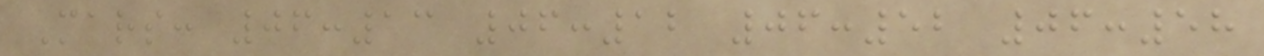Mars: 06:13 06:12 06:52 06:58
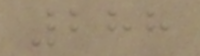288
